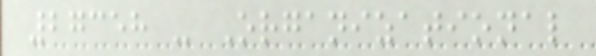27358 - Organizational
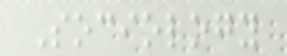Sociology
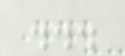...
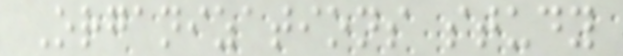Organizations study
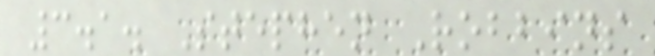3.1. Stephen Robbins
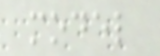model
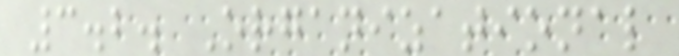3.2. Organizational
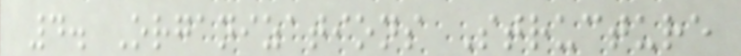4. Organizations Structure
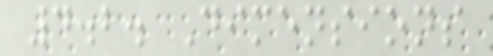4.2. Dimensions
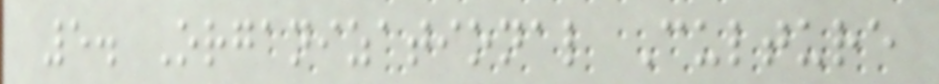5. Organizational Culture
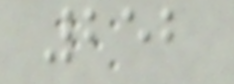252
